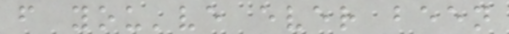f you've ever been
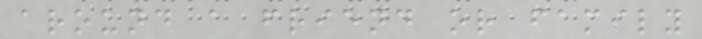around a friend or family
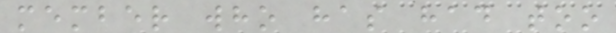member who has had too
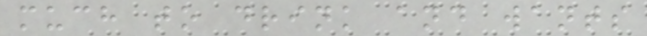much to drink and wants
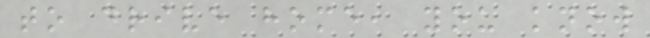to drive home, you know
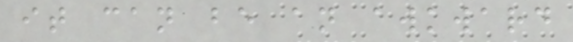it can be an awkward
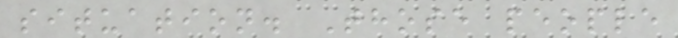situation. Those people
